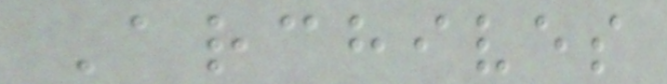Archives
